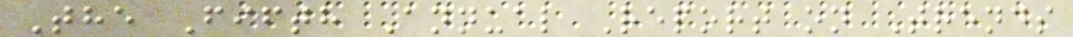The Fifth Annual Report on Trends
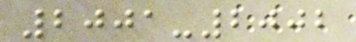2001-2002
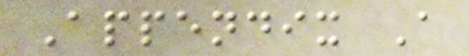Appendix A
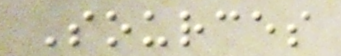Sources
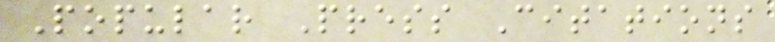Popular Press Citations
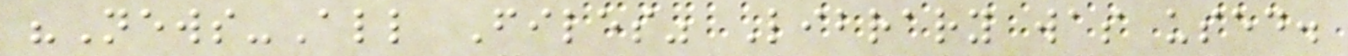"News-All Files" Library was used.
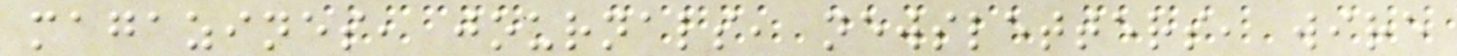magazines, journals, newsletters, wire
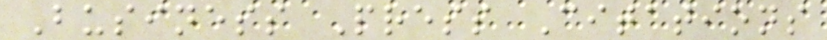Business Press Citations
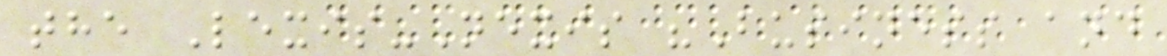the Lexis-Nexis "Business and
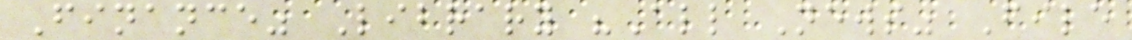Finance" Library "All News" File
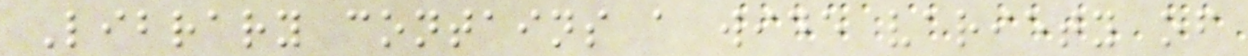Library contains a wide variety of
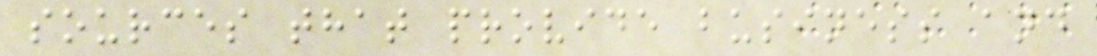sources that provide business and
